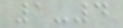1-4
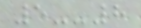5--8
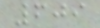609
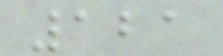121
